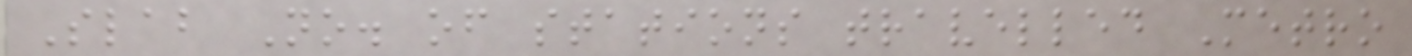Slab No. of stations travelled Metro
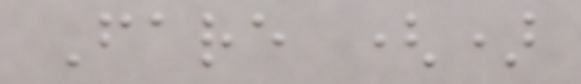Fare ()
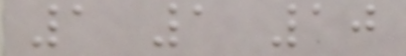1 1 10
